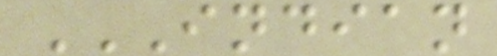INDIAN
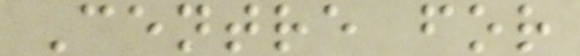Centre for
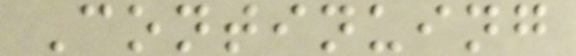Continuing
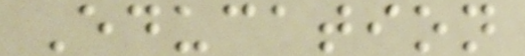Education
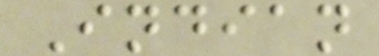Indian
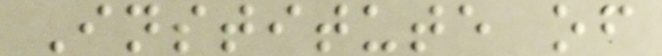Institute of
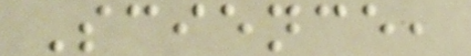Science,
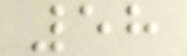58
